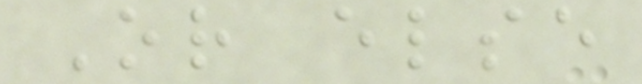Or else
